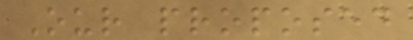Our proposed
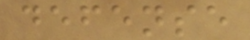defense
